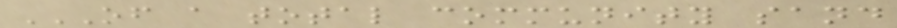OF A TOTAL COMMUNITY SAND
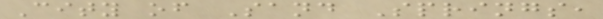City of Sand Springs,
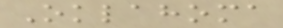Oklahoma
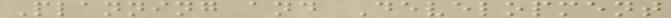Planning and Development
